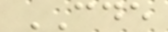CDE
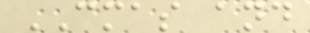CMAS and
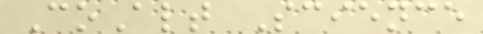CoAlt Science
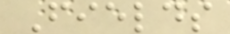Fields
